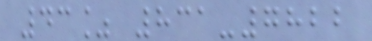43% 831-7822
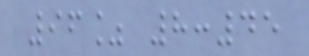96% 8:45
